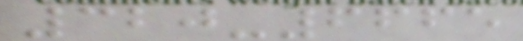320-6665
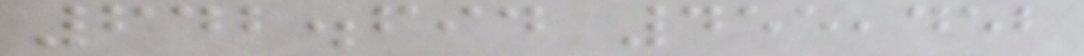642.694 455,452
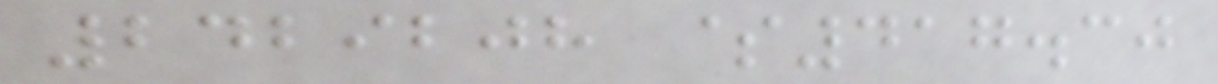2429208 $417.30
